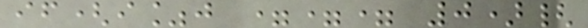if(i%j === 0){
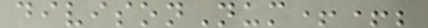divisonNum++;
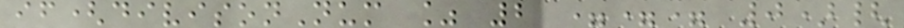if(divisonNum % 2 === 0){
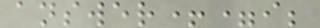answer+=i;
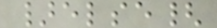}else{
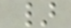}
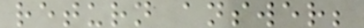return answer;
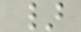}
